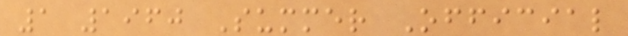1 1960 Summer Official
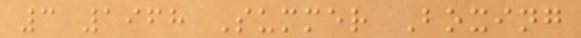3 1968 Summer Boxing
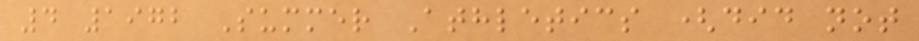4 1972 Summer Athletics (did not
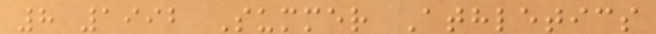8 1992 Summer Athletics
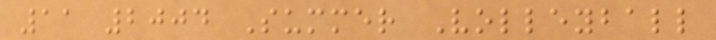11 2004 Summer Volleyball
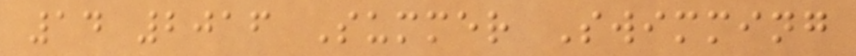14 2016 Summer Swimming
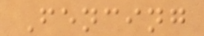Fencing
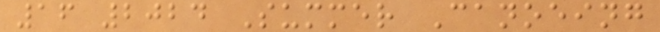16 2024 Summer Canoeing
